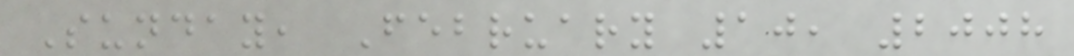Sunday, February 10, 2008
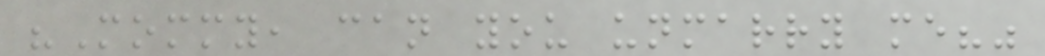"Mommy, can you unmarry me?"
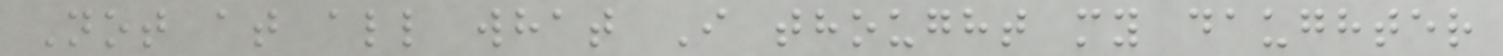Not at all what I thought my daughter
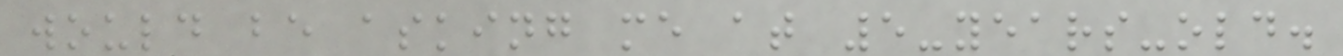would be asking me at 5-years-old.
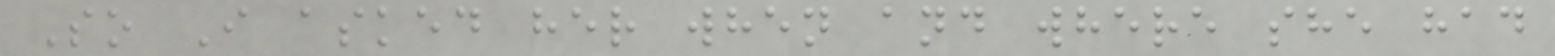So I asked her when and where she had
